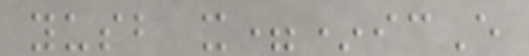yusb x=*icE
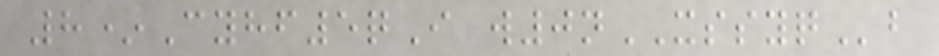8*Cyhf5qI w0nXSSYQb
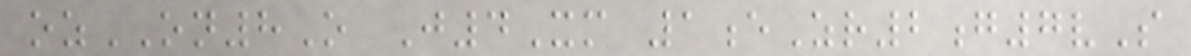ozON8O J4Xm 1eZr2g7vS
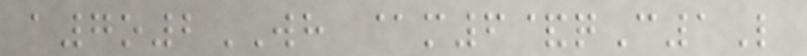a7o2WH @m6&qC1L
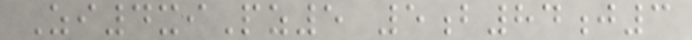Zi4xiPz5 5b84j3
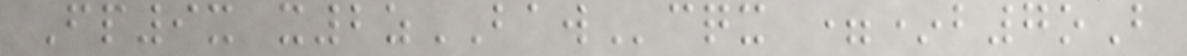Fp9x x2zBAWcqx =*b7oB
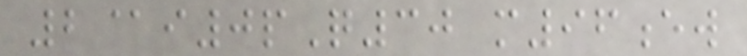2@i0pQ30 m96ew
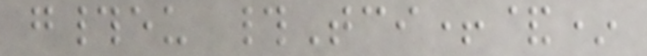g#eu #Tci+&*
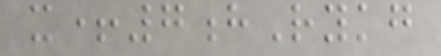x+7hRykg
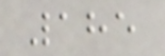185
